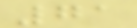71
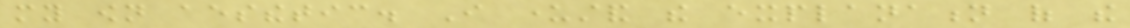my own aesthetic. I understand the explanation of the
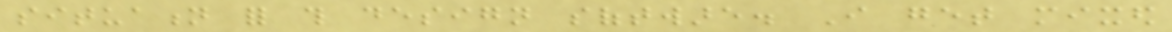situation for this design software. I get mixed
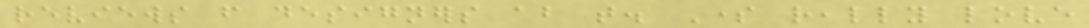reviews from designers about that. Some really love
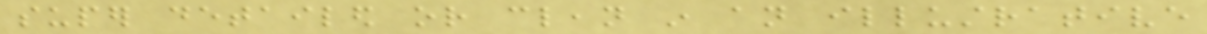super detailed or clean in an illustrative
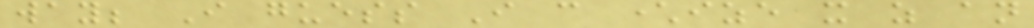way; I guess I can characterize it as an
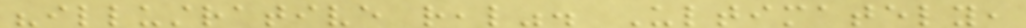"illustrative real". Ultimately,
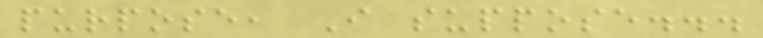purpose, I suppose...
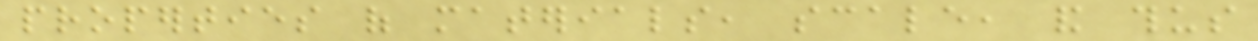properties of materials, scale, and thus
